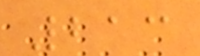213
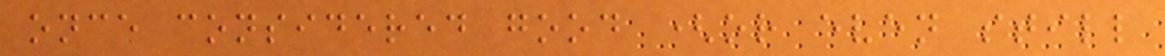once considered good (or even still
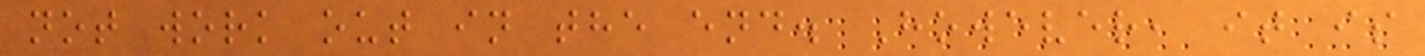not work out in the end. However, it is
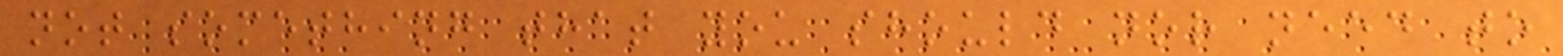not something that you should nor need to
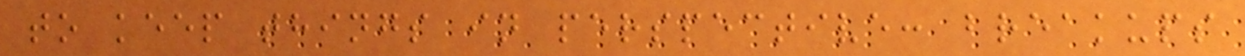to keep things in perspective: breakups
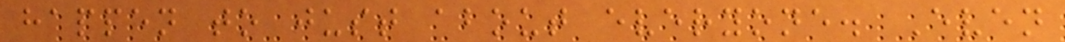happen to just about everyone. Even
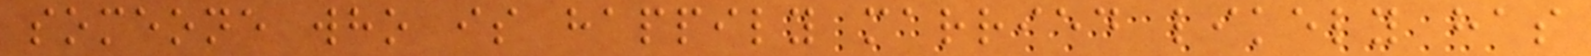someone who is happily married likely has
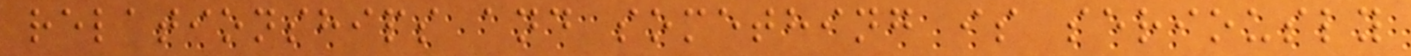relationships and something is seriously
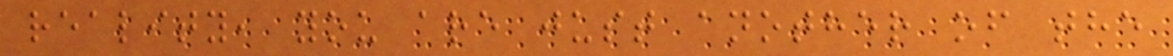reality, you are just another of the
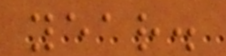year.
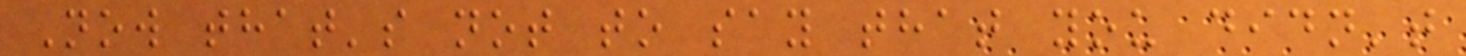Now that's not to say that you didn't
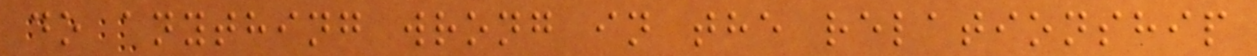do anything wrong in the relationship
